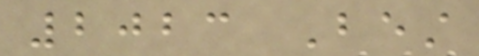2023 Best
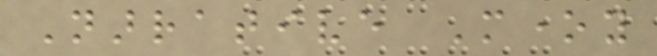Narrative Money
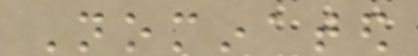Nominated
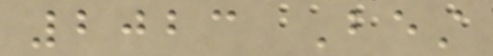2023 Best
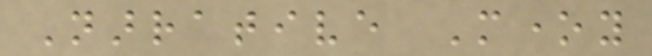Narrative Money
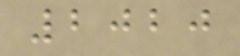2020
